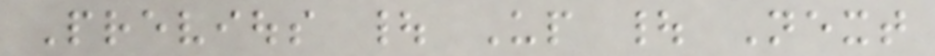Previous | Up | Next
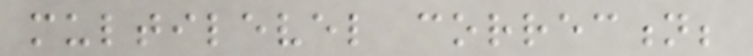multilevel correction;
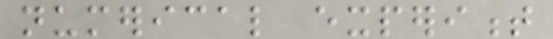numerical experiment
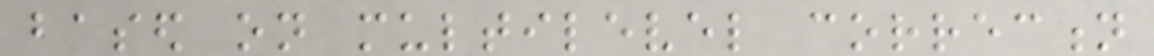based on multilevel correction
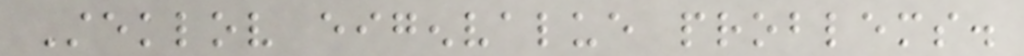Steklov eigenvalue problems.
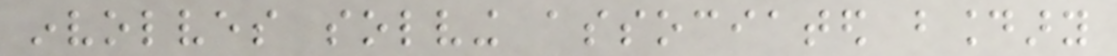involves solving associated boundary
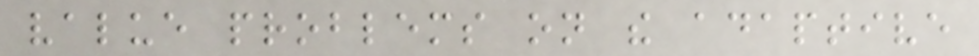value problems on the adaptive
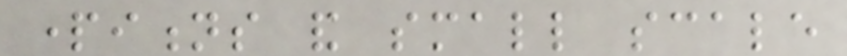partitions and small scale
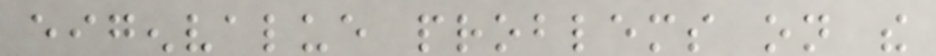eigenvalue problems on the
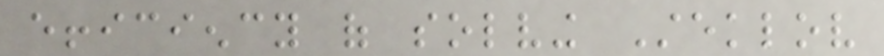efficiency of solving Steklov
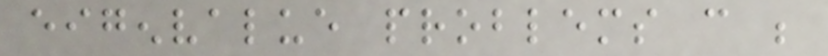eigenvalue problems can be
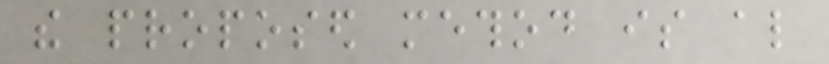the proposed method is also
